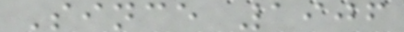Since 1906
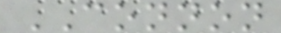CONNON
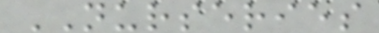NURSERIES
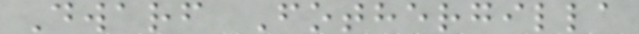Dwarf Fothergilla
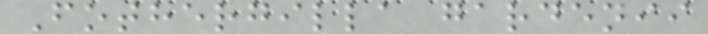Fothergilla gardenii
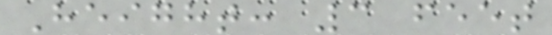Height: 3 feet
